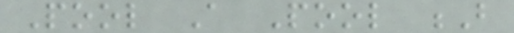Pool A Pool B
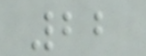22
